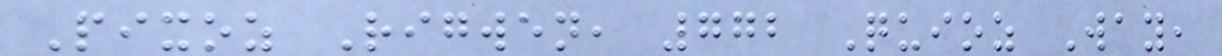Pixoz Rigwen, 772 Quioz Way,
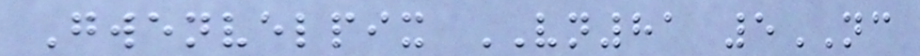Gwenvelpix VN81 5NC
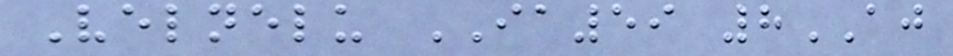Velnelu IA59 8AJ
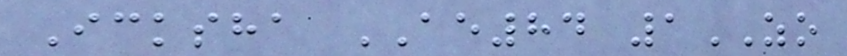Icksha AE84 1ZO
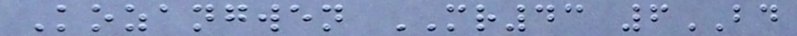Kozangwen MR43 6BD
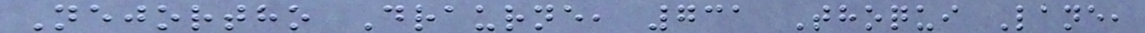Nejortho Draurne, 731 Thoqui Lane,
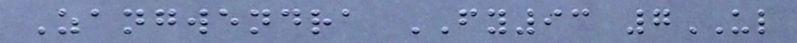Zangwendra FY93 7UL
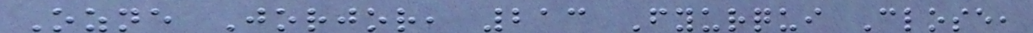Ozne Jorjor, 213 Fyurqui Close,
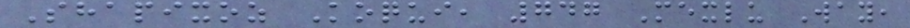Shapixoz Koqui, 747 Mexlu Way,
